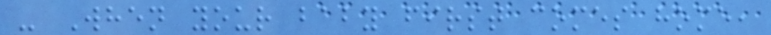- When your baby first comes home,
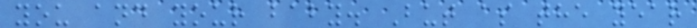you and your baby. But as the year
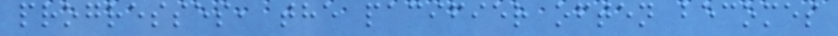progresses, the pacifier often becomes
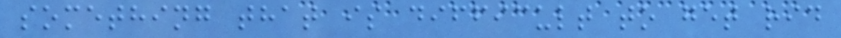something that is difficult to get rid
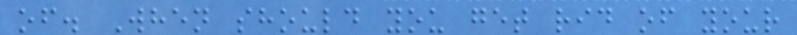of. When should you get rid of your
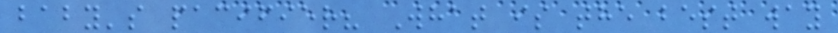baby's pacifier? What is the best way
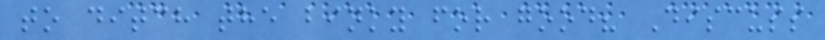to ditch the binky for good? Discuss
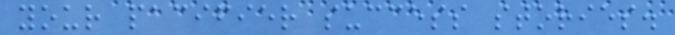your pacifier success stories.
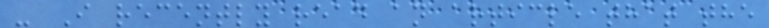- I recently read an article that the
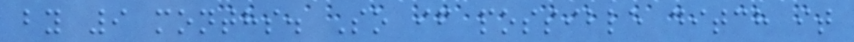by 9 months. So if possible ditch it
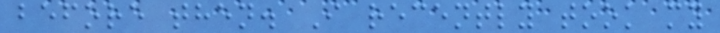before then. I recently took my
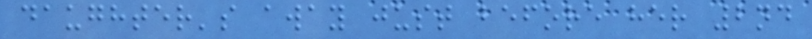daughter's away just before her 2nd
